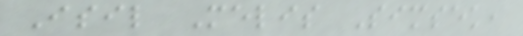Isil Melis Simsek,
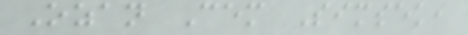Ozan Cem Simsek,
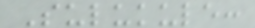Sulukule:
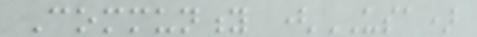Community (USA)
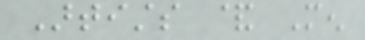Artists & Men
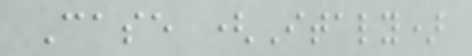Case (Italy)
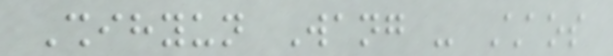Shihyun Wang - Chaos
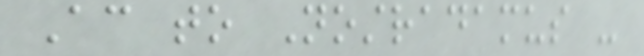According to Nostradamus -
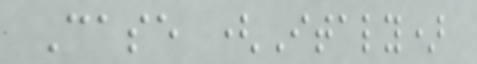Case (Italy)
